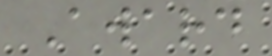Award
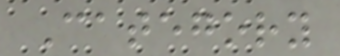Category
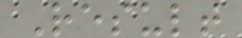Result
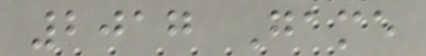2017 Game
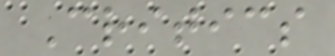Critics
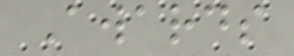Awards
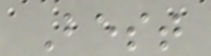Best
